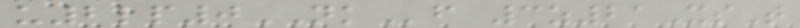u2lp0NKf 3z21XsT
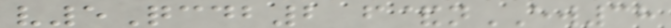v5Qcdb2 f&nEW38
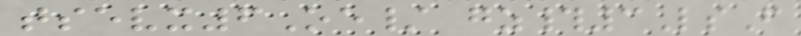tsevx6Oe/ gz#3LsF
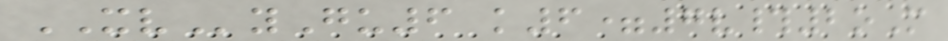XVyGu6 k6=7v#2oM
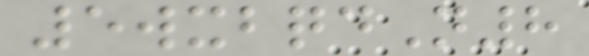5wxbqdN8
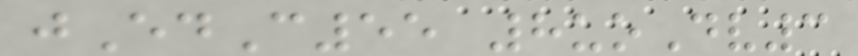jEdC55 8uoDv3
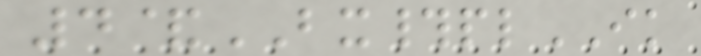4&BX#plIK
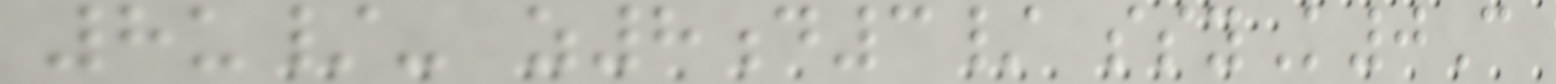8u/- z8d3/ ssyK0C
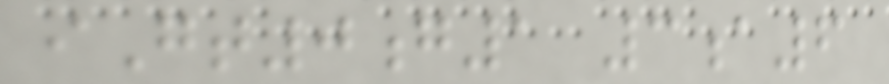iGt0g1 3a6
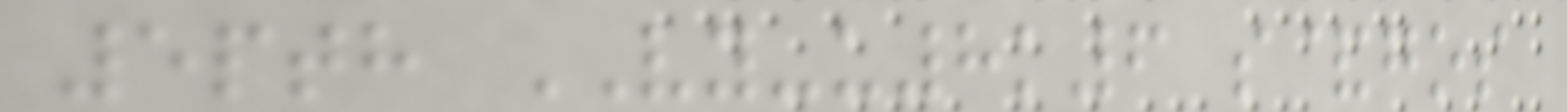5pth VY-u8k6 s&gos
